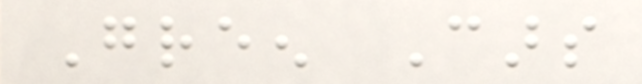Green Cars
